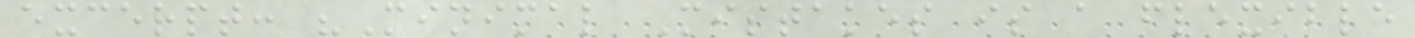excerpt: "Minimal Mistakes is a flexible
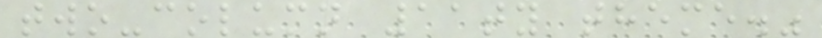two-column 11ty theme."
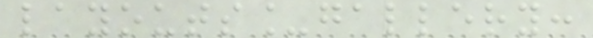layouts_gallery:
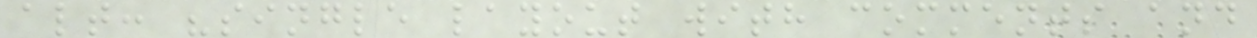alt: "single layout with comments and
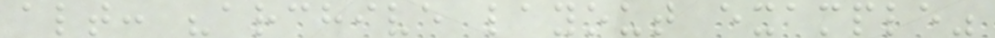alt: "archive layout example"
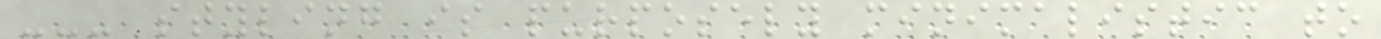--- styling is purposely minimalistic to
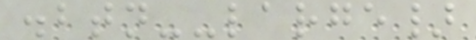.btn--large}
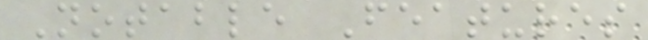Notable Features
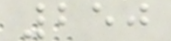250
